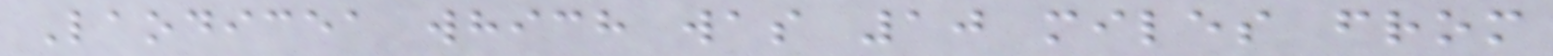Laodicea which was 10 miles from
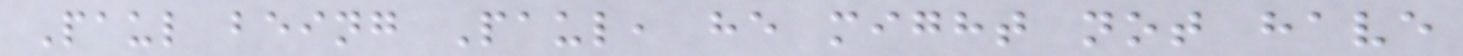Paul being Paul, he might not have
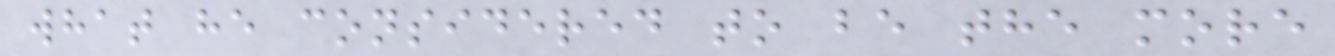what he considered to be the more
